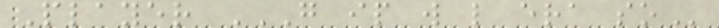Player G IP W L ERA SO
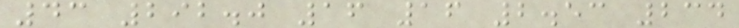43 292.0 16 16 2.53 234
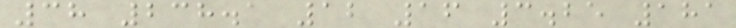38 238.1 12 16 3.25 181
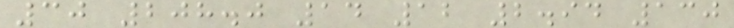30 208.0 14 12 2.94 130
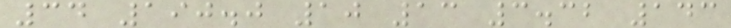34 190.0 10 13 3.32 143
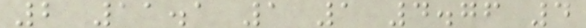2 11.1 1 1 4.76 4
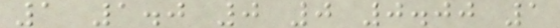1 1.0 0 0 0.00 1
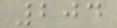204
